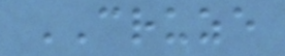CRUZE
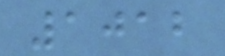1012
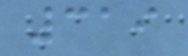319
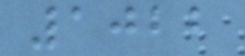1022
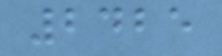2425
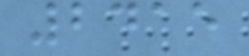2415
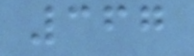367
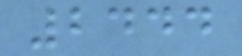2444
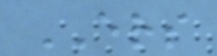ERS
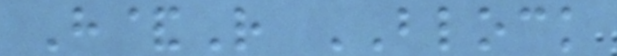H&R BLOCK
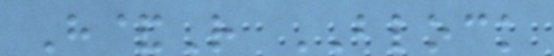H&R BLOCK
